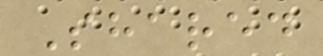Shared
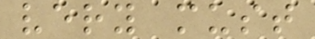very must
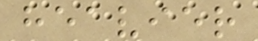heavier
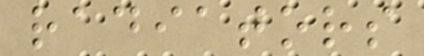radiators
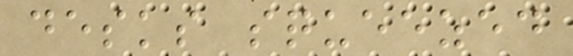desks squeezed
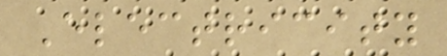Electricity
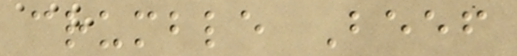crumble Beef
